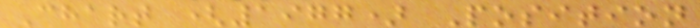Chart (1977) Position
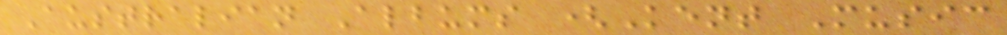Australian Albums (Kent Music
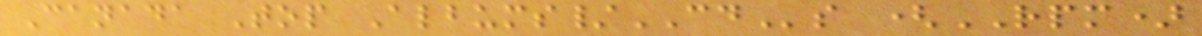Canada Top Albums/CDs (RPM)
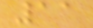11
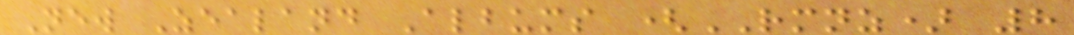New Zealand Albums (RMNZ) 8
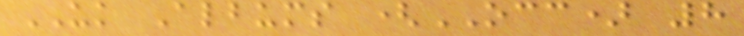UK Albums (OCC) 8
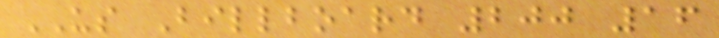US Billboard 200 16
